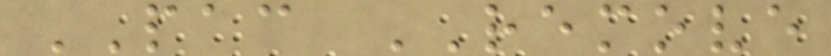PAC REMOVE
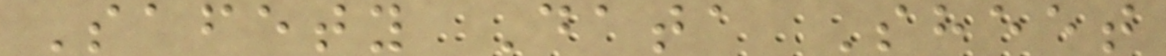Safety Data Sheet
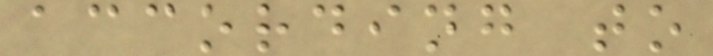according to
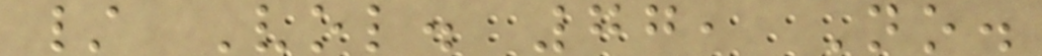/ Vol. 77, No.
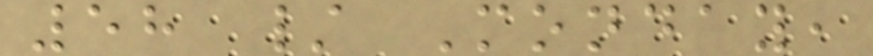58 / Monday,
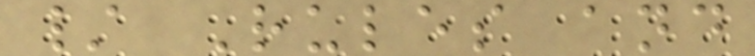/ Rules and
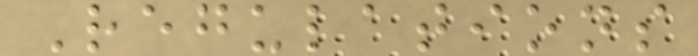Regulations
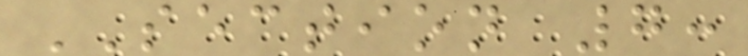SECTION 7:
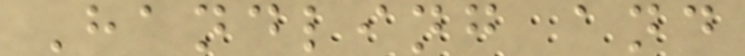Handling and
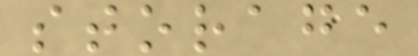storage
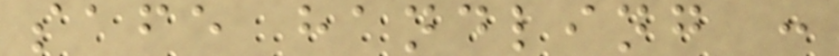safe handling :
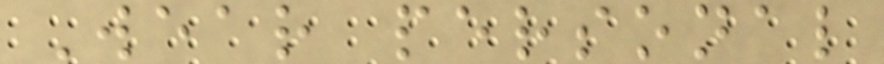Wear personal
